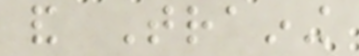and Training
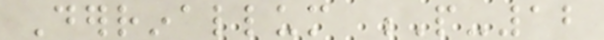Derrinallum P-12
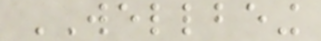WELLBEING
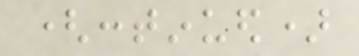(continued)
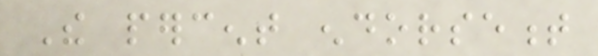The percent endorsement
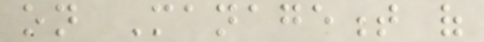on Management of
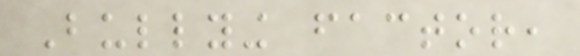Bullying factor,
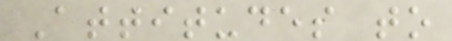Attitudes to
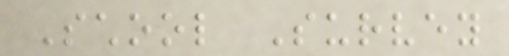School Survey
